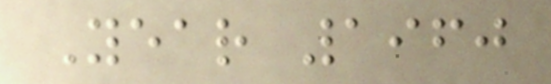Year 1960
